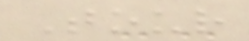Tour
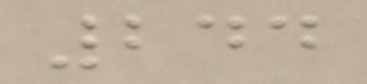244
